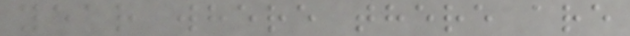year where there are
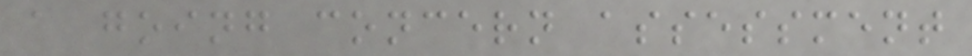a going concern assessment
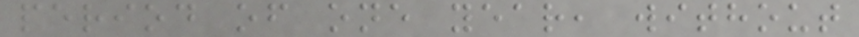period of one year, without
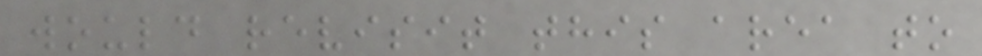would revisit this area to
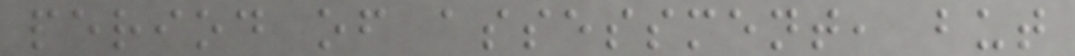period of assessment, but
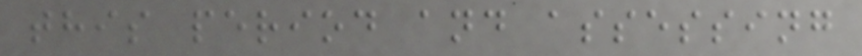this period and assessing
